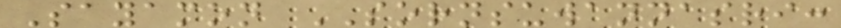Sayamon SORNSUWANNASRI:
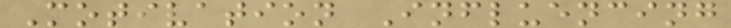Motivation Influencing
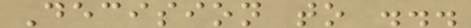Decision to ...
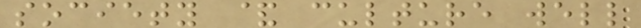society & culture well
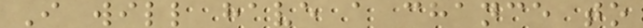I will have a chance to
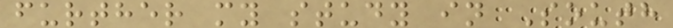further my study in South
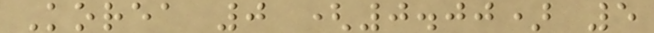Korea 0 (0.00) 5
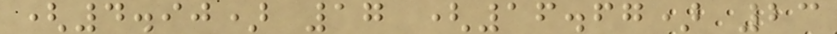(4.90) 17 (16.67) 23
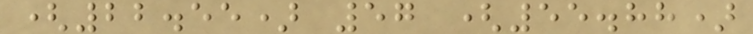(22.55) 57 (55.88)
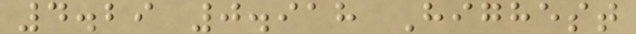4.29 0.918 Highest
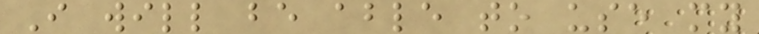I will be able to use my
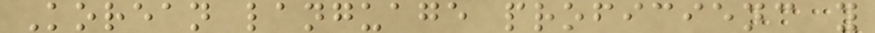Korean language proficienc y
